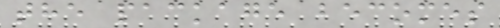the package becomes
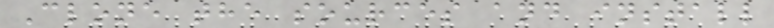Clone the sources and install
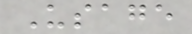Usage
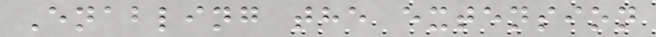Enabling the extension
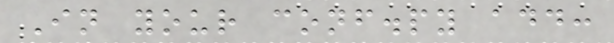In your conf.py add:
